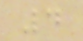4
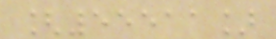[55511]
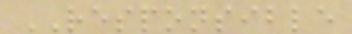RESPONSIBLE
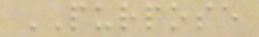PURPOSE
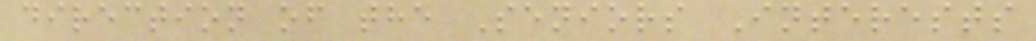direction of the Seniors Interests
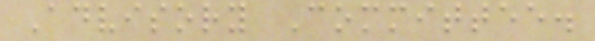Advisory Committee.
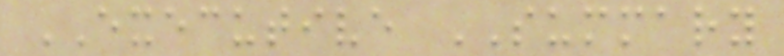EXECUTIVE SUMMARY
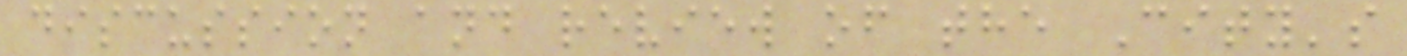discussion and review of the City's
